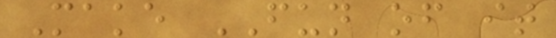Make FUN of it
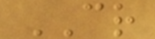CR
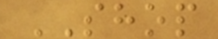SHOP
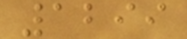1299
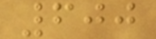600
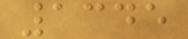1345
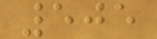505
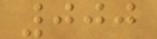000
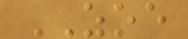ZOE
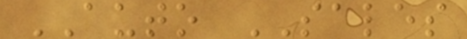AUTO SALES
